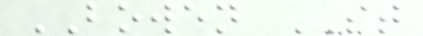BOWEN ST
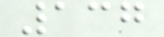137
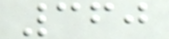360
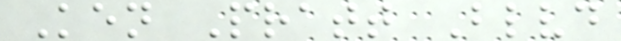Ken Pratt Blvd
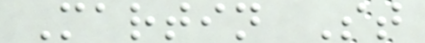Martin St
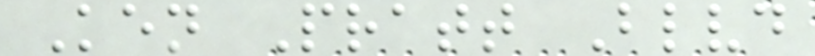Ken Pratt Blvd
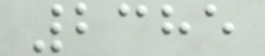2385
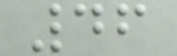46
